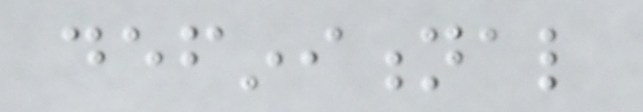definitional
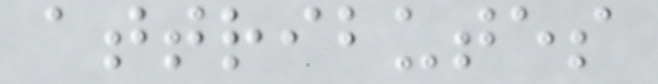attributes
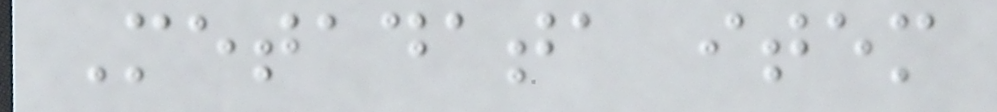Metadata item
